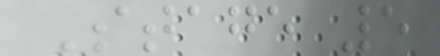Stage 5
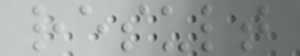result
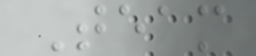Team
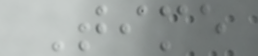Time
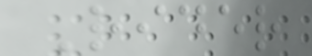Rider
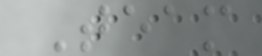Team
